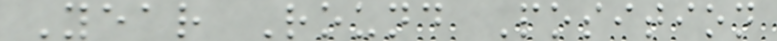Year Round Position
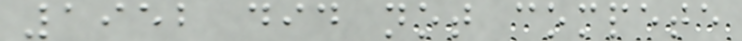1952 did not compete
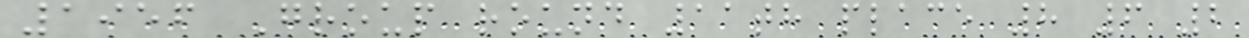1956 Group round 11th place 8 6 2
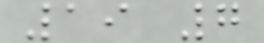19 7
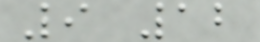9 12
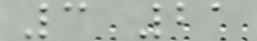3 21
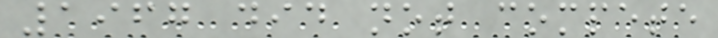1967 did not compete
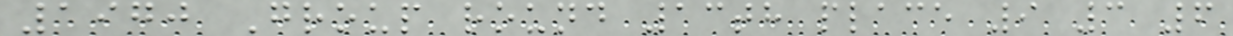1970 Group round 13th place 9 3 6
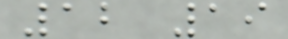12 19
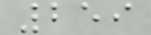259
